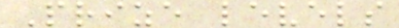Prize levels
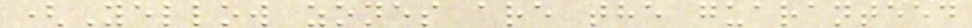(Yellow zones are the guaranteed
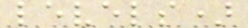levels)
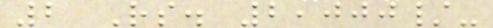2 Rs. 2,000/-
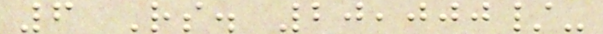6 Rs. 20,000/-
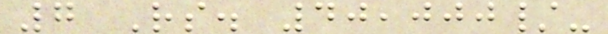7 Rs. 40,000/-
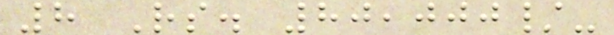8 Rs. 80,000/-
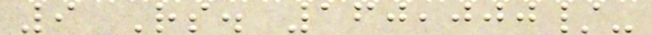9 Rs. 160,000/-
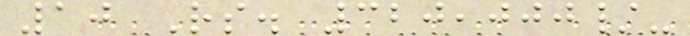10 Rs. 320,000/-
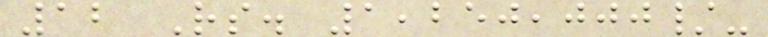12 Rs. 1,250,000/-
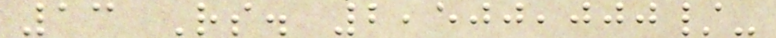13 Rs. 2,500,000/-
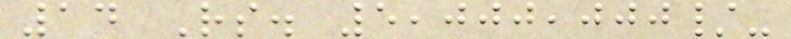14 Rs. 5,000,000/-
